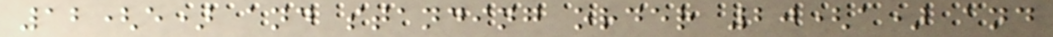12(e) and standing order 20(a) and
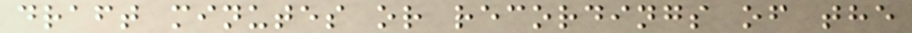draft minutes or recordings of the
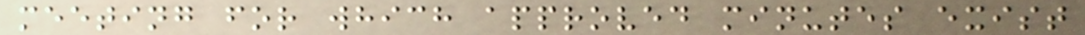meeting for which approved minutes exist
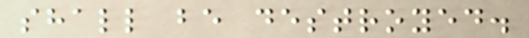shall be destroyed.
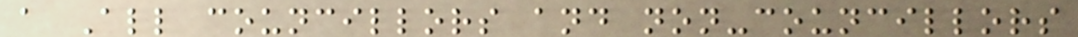a All councillors and non-councillors
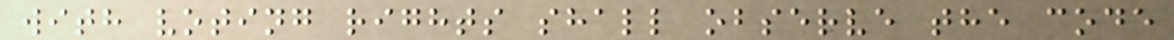with voting rights shall observe the code
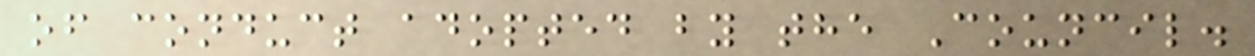of conduct adopted by the Council.
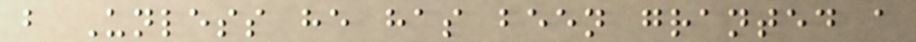b Unless he has been granted a
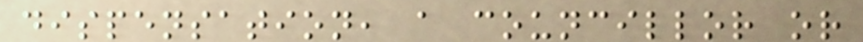dispensation, a councillor or
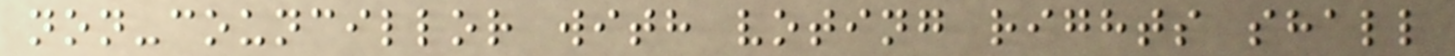non-councillor with voting rights shall
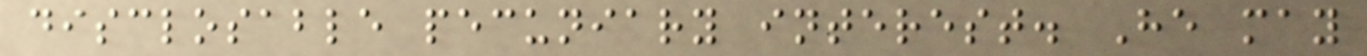disclosable pecuniary interest. He may
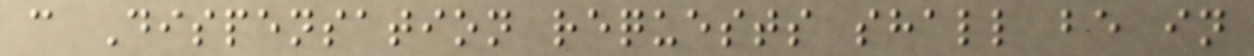c Dispensation requests shall be in
